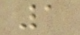1
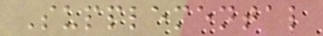Supplemental
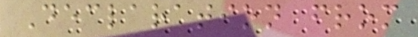Declaration from
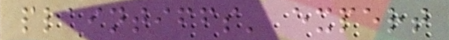plaintiffs' expert
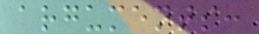arguments:
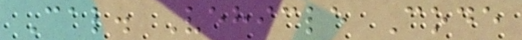Cal. Vehicle Code
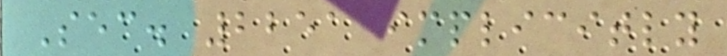Sec. 2251 implicitly
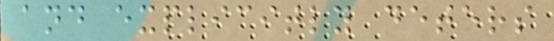and explicitly deters
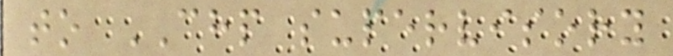to CHP supervisory
